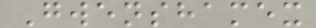Gwenshamex
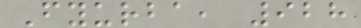Fyurba, 928
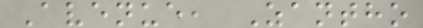Avenue, Zantho
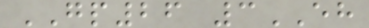GP26 3EH
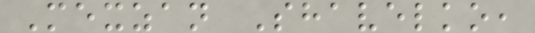Mexzan Shavelko,
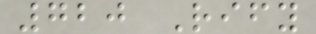720 Rify
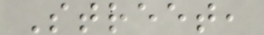Street,
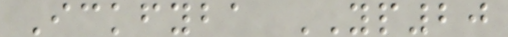Ickfyba YP20
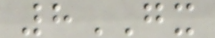8GX
